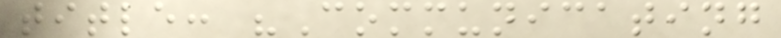title: "Communicating
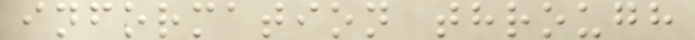information through
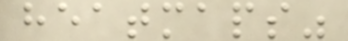heatmaps"
